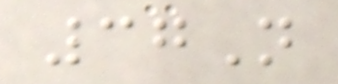37N
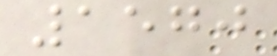1570
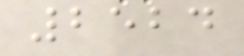2524
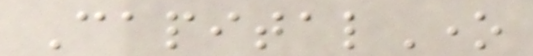CapitalOne
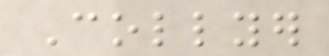Collyer
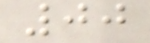00
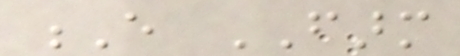E FARM
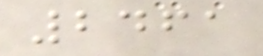2461
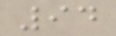94
